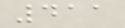411
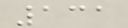131
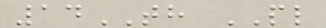14TH PL
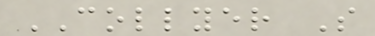COLLYER S
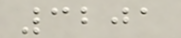3201
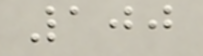100
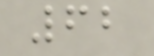62
